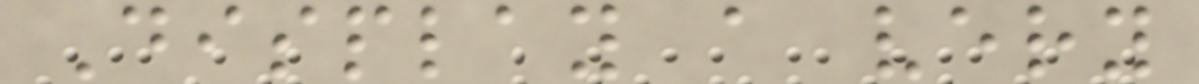Display a very
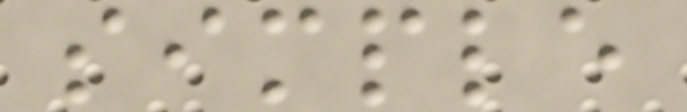simple
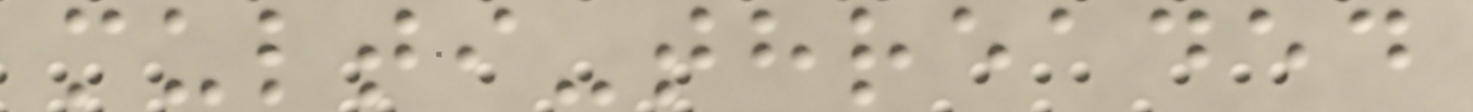multi-threaded
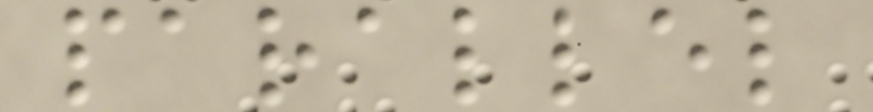parallel
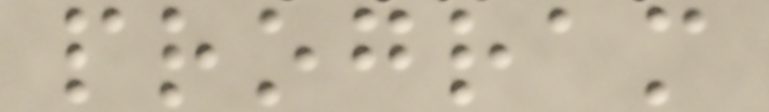program
